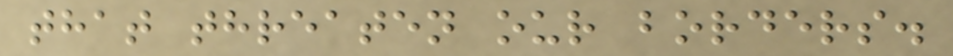that threaten our borders.
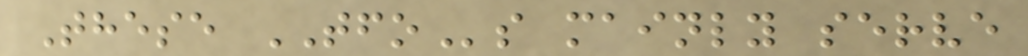These TFOs mainly serve
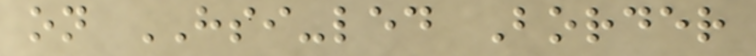on HSI-led Border
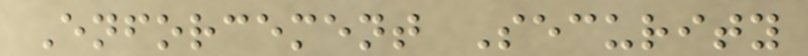Enforcement Security
